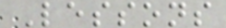Lessons
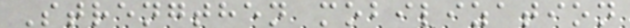Strengthen mobilization
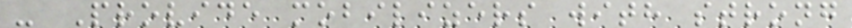- Provide mobilizers with strong
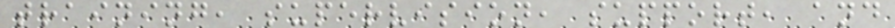training, supervision, support, and
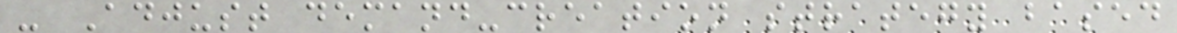- Adjust demand-creation strategy based
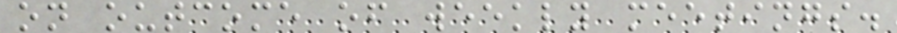on outcome of weekly meetings.
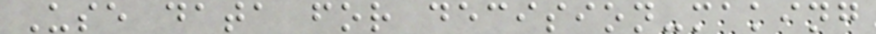Use data for decision-making
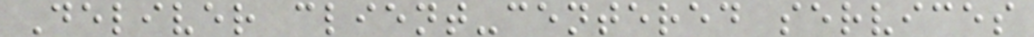Deliver client-centered services
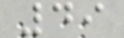49
